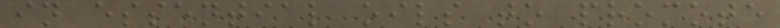in essential oils to promote
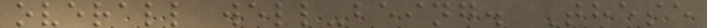overall well-being. These
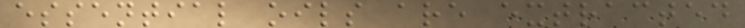essential oils are extracted
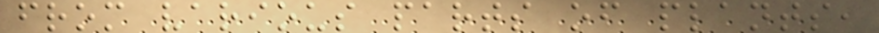from various parts of plants,
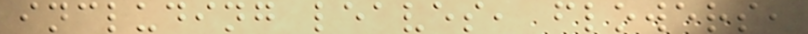including leaves, flowers,
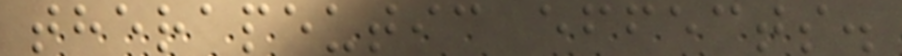therapeutic effects.
